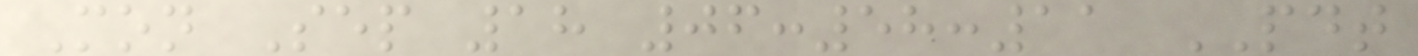Mon Sep 18 06:58:11 PDT
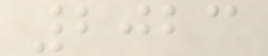2023
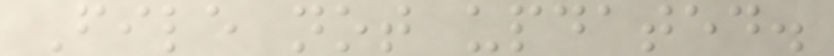File not updated.
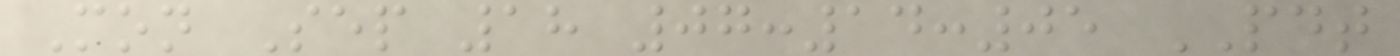Mon Sep 18 07:14:05 PDT
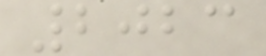2023
